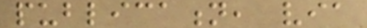publication, via
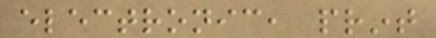electronic, print
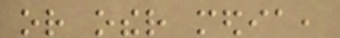or other media,
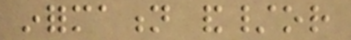information and/or
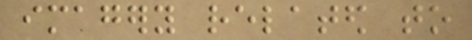imagery related to
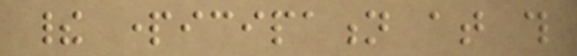their participation at this
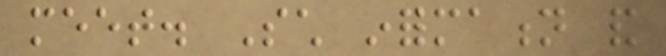meet. Such information and
